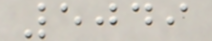5049
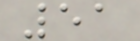51
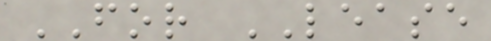FOR LEASE
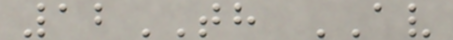12TH AV
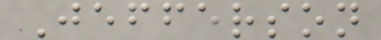Jefferson
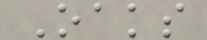Oaks
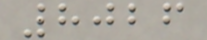8026
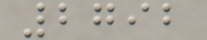2792
